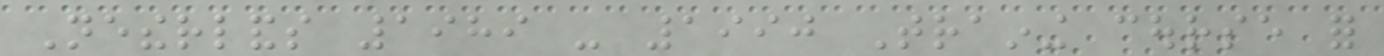Netherlands 1989 - 1990 Training course for
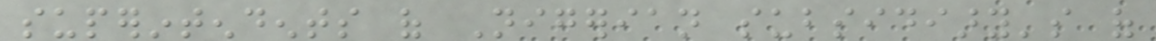superintendents of Nigerian subsidiary's of
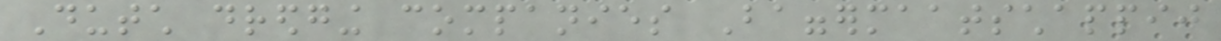Dutch dredging companies Baggermaatschappij
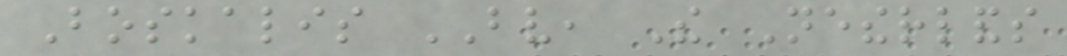Boskalis BV, The Netherlands
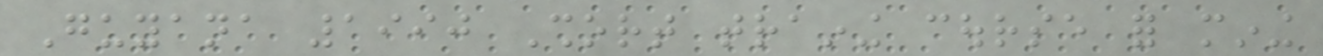Guyana 1990 Short training course for mining
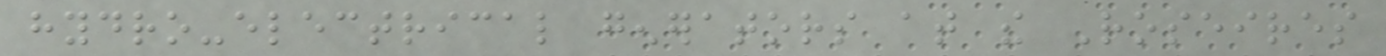hydro-electrical generators at the Roseires
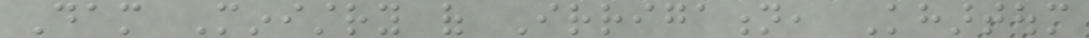Dam Ministry of Irrigation, Khartoum
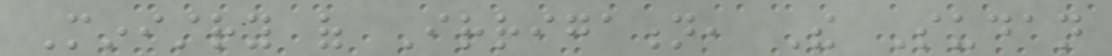Ministry of Irrigation, The Sudan
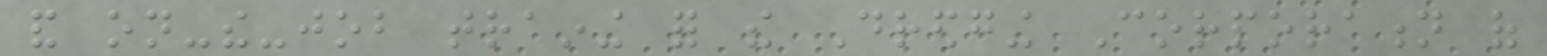and on-the-job training for the Dredging Corporation of
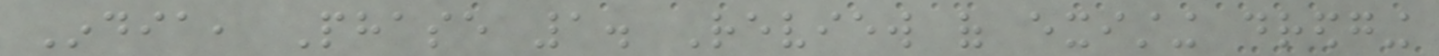India, Phase 1. Review of existing dredging
